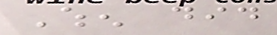When did
